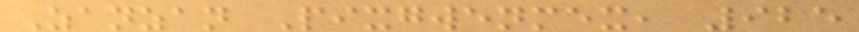Zanzan Pixgwenmex, 925
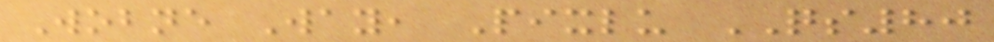Wobne Way, Pixlu QS80
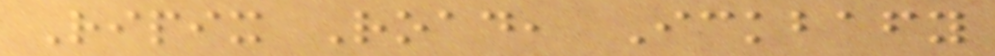Ripix Road, Ickbafy
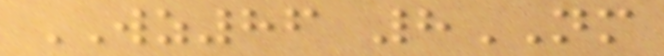WZ86 8NM
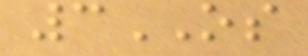3OS
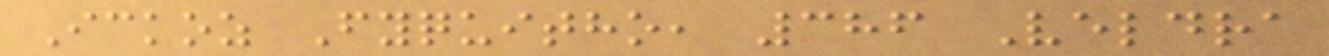Ickoz Fyquitho, 386 Veldra
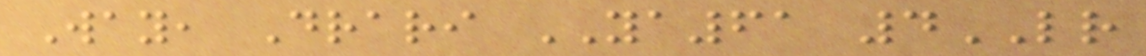Way, Drari YA61 4LR
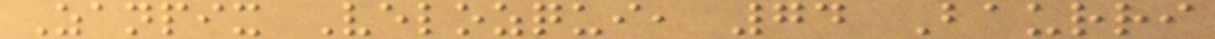Zanpix Velozqui, 74 Baurri
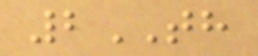2TH
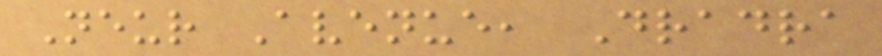Neur Avenue, Dradra
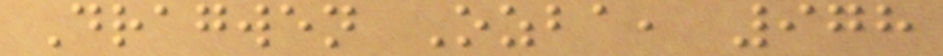Dragwen Ozba, 978
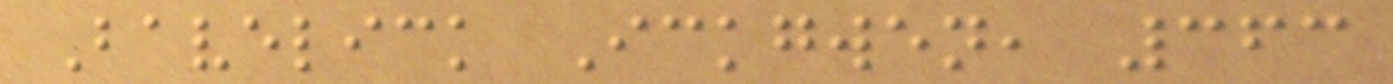Bavelick Ickgwen, 363
